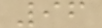96
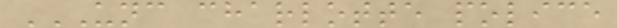UNC CHARLOTTE POLICE
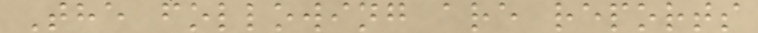The following are reports
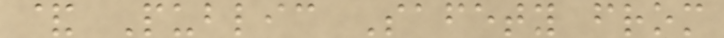& Public Safety from
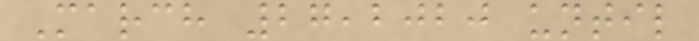March 27,2020 until
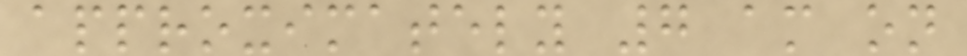approximately 7 am on
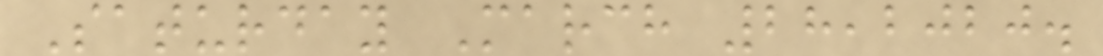Saturday March 28,2020.
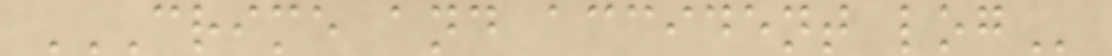CRIME AND ACCIDENT LOG
